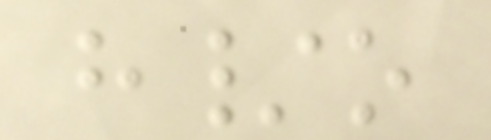h/o
